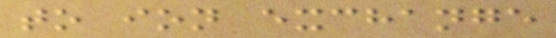to ion exchange
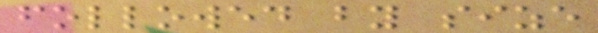followed by size
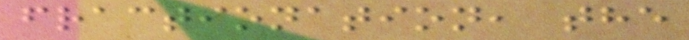fractionation, the
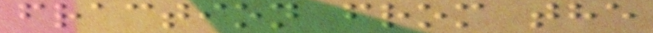fraction from the
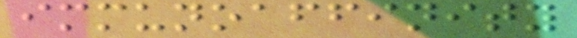immunoaffinity
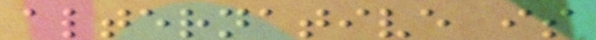alternative is
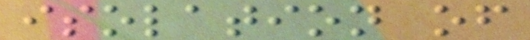isolation of
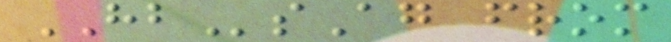HBsAg from
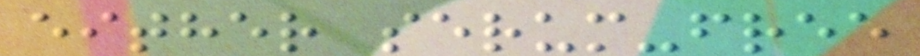either serum-free
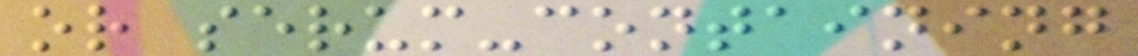or serum-containing
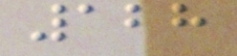128
